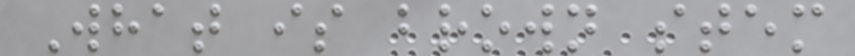What is brown stem
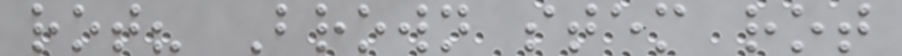rot? Brown stem rot
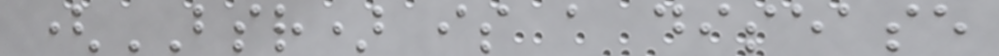(BSR) is a disease
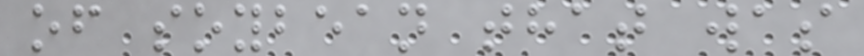of soybean that was
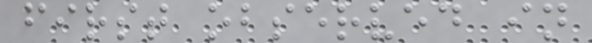first observed in
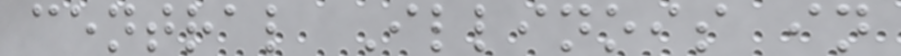central Illinois in
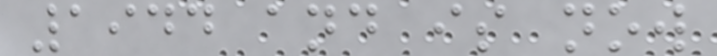1944 and is now
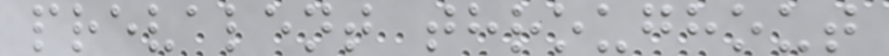prevalent throughout
